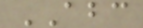ABC
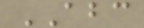ABC
